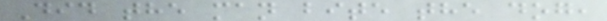Did the man bite the dog,
